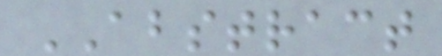ABSTRACT
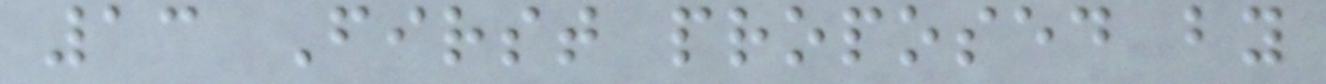13 First proposed by
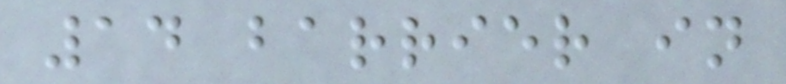14 barrier in
